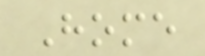Home
